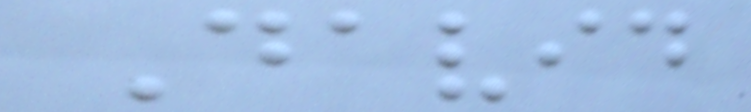David
